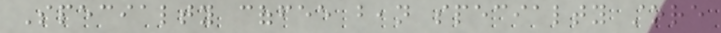Specialty coffee bean specialty store
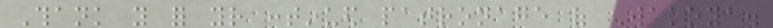Thank you for your continued patronage of Wakoya.
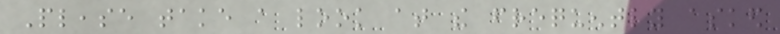Please take a look at the frequently asked
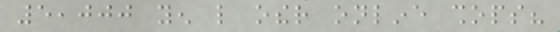5,000 yen like other online shops?
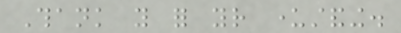Thank you for your understanding.
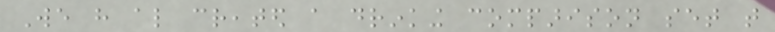We have also created a drinking comparison set that
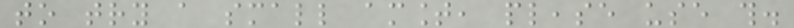to try a small amount, please use this.
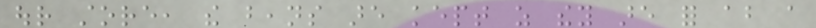our store, the beans are kept as they are for about a
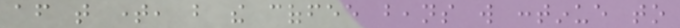after that time, but the coffee beans will continue to
